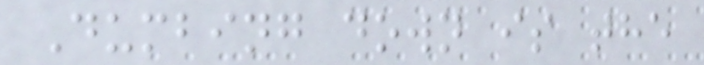Dumbing down is the
